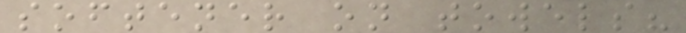softener on towels?
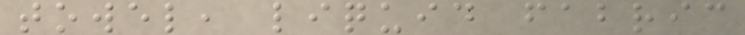towel, liquid fabric
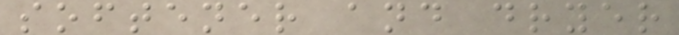softener and dryer
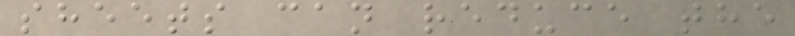sheets can reduce the
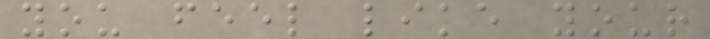you feel like your
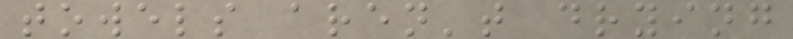towels aren't drying
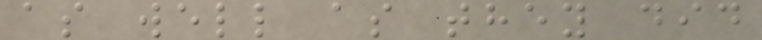as well as they did
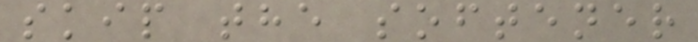skip the softener
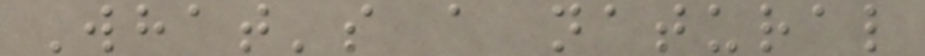What's a natural
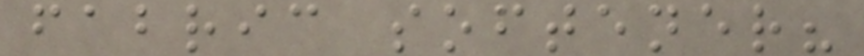fabric softener?
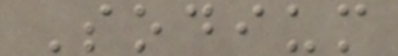Sodium
